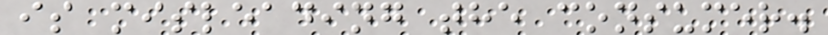is misleading the consumer.
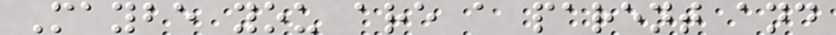Maybe you are a parent and
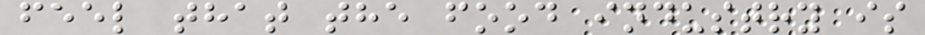feel that the food industry is
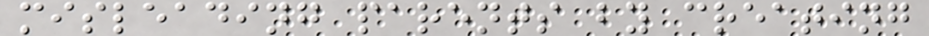misleading parents by creating
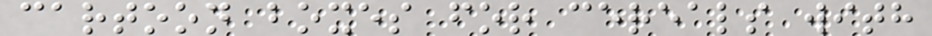cartoon boxes for cereals with
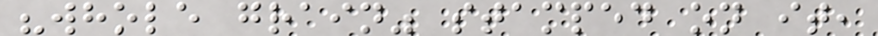"whole grain" stamped on it,
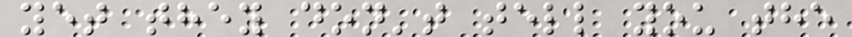yet they don't tell you the
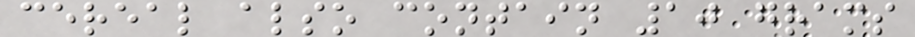cereal also contain 10 grams
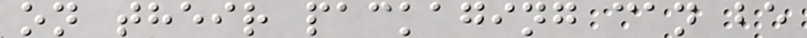on their packaging can be
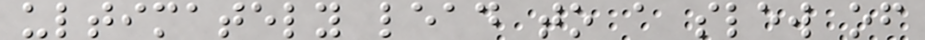ultimately lead to a slew of
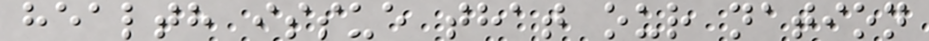health issue that our nation
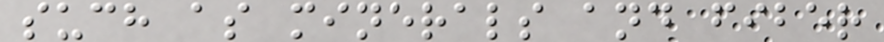such as minerals and fiber
